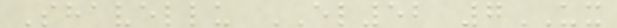Shavellu EL52 7UX
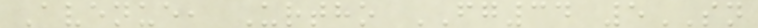Avenue, Urtho FG34 5SN
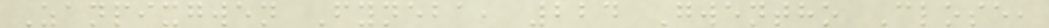Zanpixgwen Fyneba, 224 Gwentho Close,
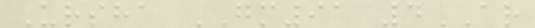Ursha GM91 4AR
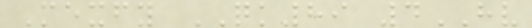Mexfy QK89 4HV
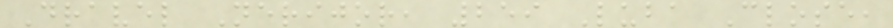Dravel Nerijor, 259 Luba Close,
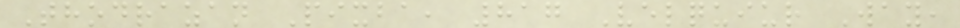Thodrazan Pixba, 817 Velquiur Way,
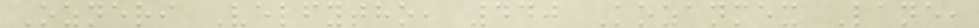Ozneri Velfytho, 440 Kozanmex Lane,
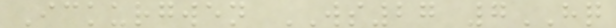Ickurgwen WS27 7HQ
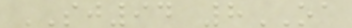SJ94 8OA
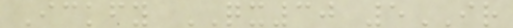Ickfy QX30 5IR
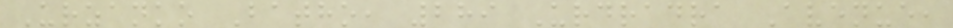Urzanko Batho, 289 Urdradra Avenue,
